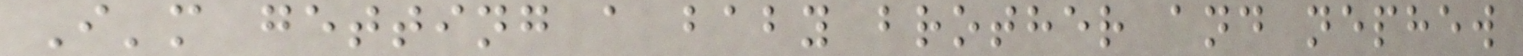I'm getting a baby brother and nephew
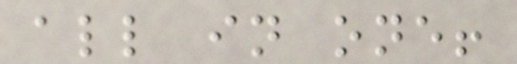all in one!
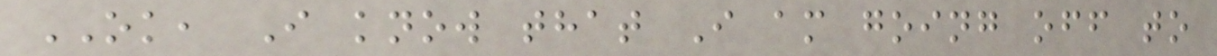OK, I know that I am going off to
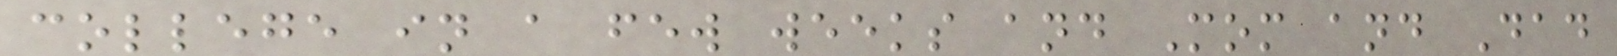college in a few weeks and Mom and Dad
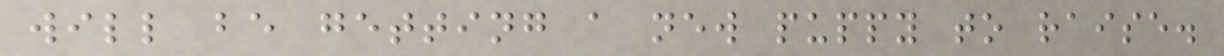will be getting a new puppy to raise.
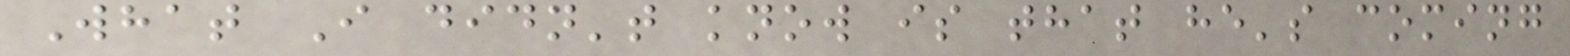What I didn't know is that he's coming
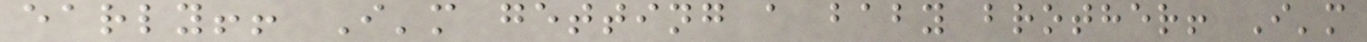early!! I'm getting a baby brother! I'm
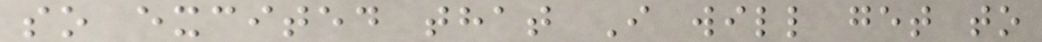so excited that I will get to
